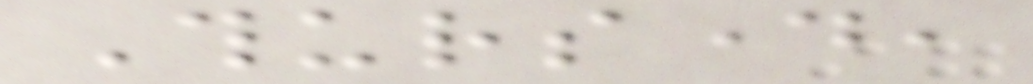Thursday,
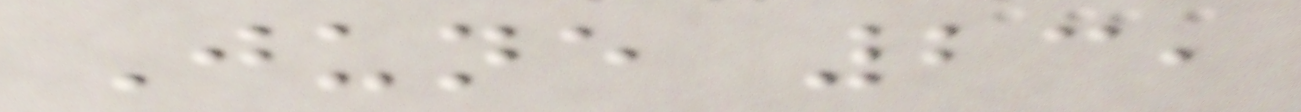June 23,
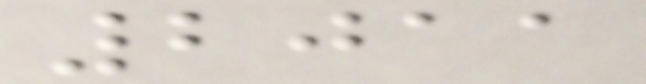2011
